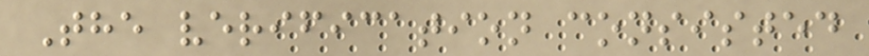The verification consisted
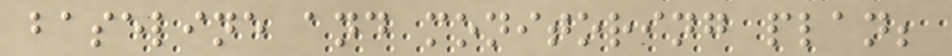baseline and monitoring plan;
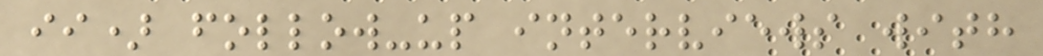ii) follow-up interviews with
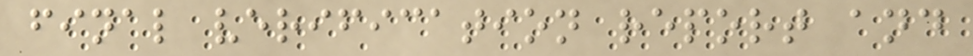final verification report and
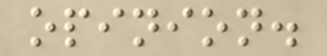opinion.
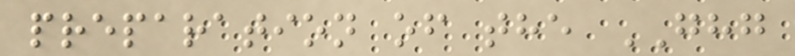preparation of the GHG
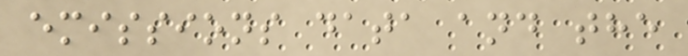emissions data and the
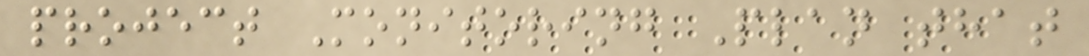project Monitoring Plan that
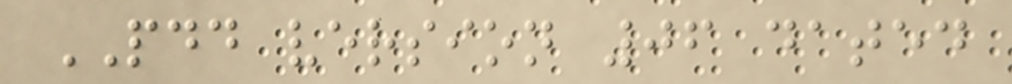PDD version 06 dated
